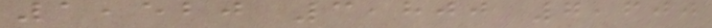1,520 3,800 7,600
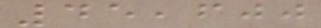45,600
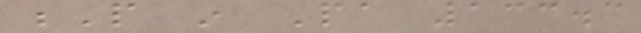P in Pa 133.3
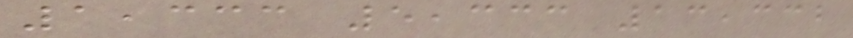1,333 5,333 13,332
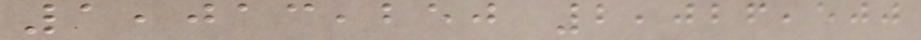1,013,250 2,026,500
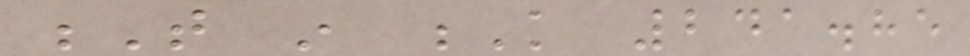T in K 241.85
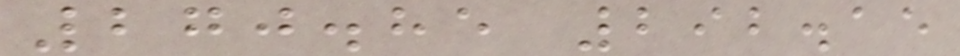270.85 292.15
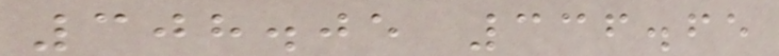308.05 336.65
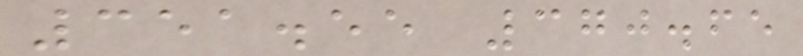351.55 370.65
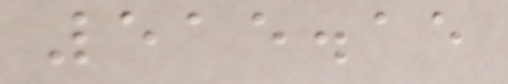515.15
